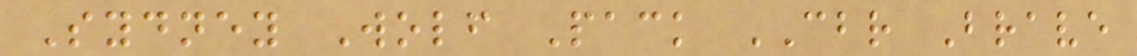Sydney Wolf Pack CBR Brave
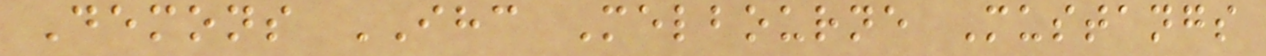Demons IHC Melbourne Mustangs
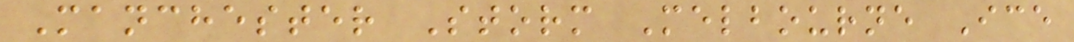Manchester Storm Melbourne Ice
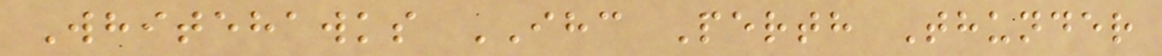Whitehawks IHC Perth Thunder
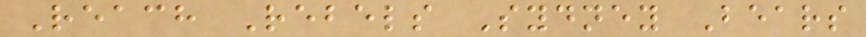Reach Rebels Sydney Bears
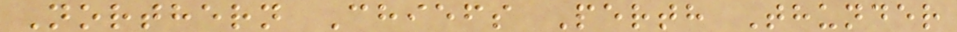Northern Chiefs Perth Thunder
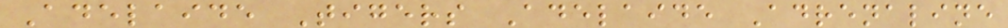Adelaide Tigers Adelaide Adrenaline
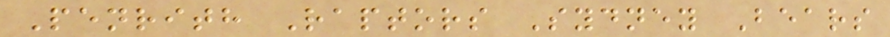Penrith Raptors Sydney Bears
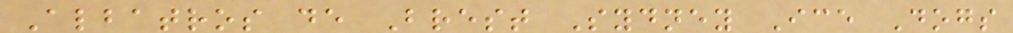Albatros de Brest Sydney Ice Dogs
